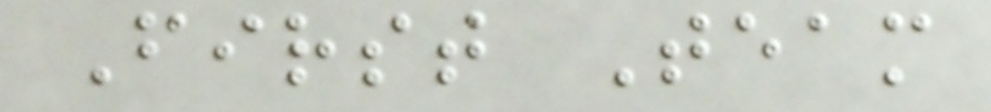First Team
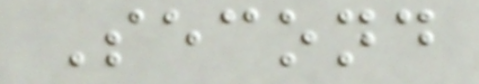Second
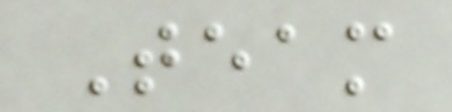Team
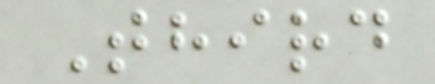Third
